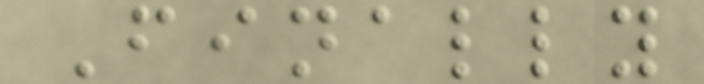Finally
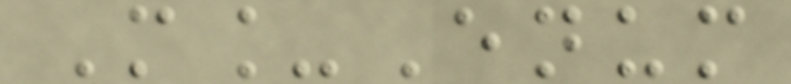M_Enum
